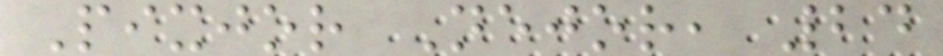Pixjor Nejor, 24
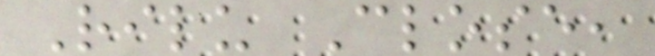Rilu Close,
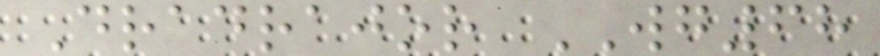Dradrajor WG68
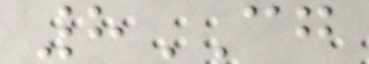8CG
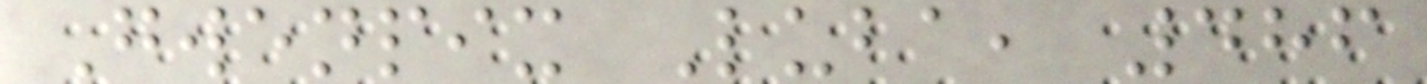Gwenpix Luba, 486
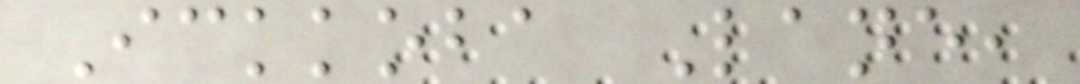Ickkoba Lane,
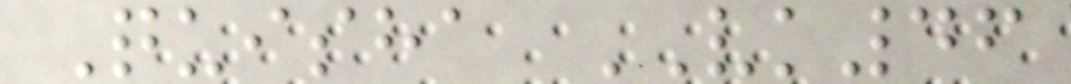Quisha VK46
